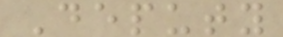Deputy
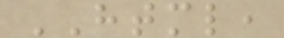HTML,
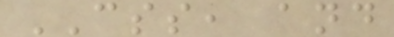CSS, and
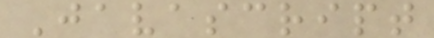Javascript
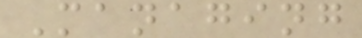Managing
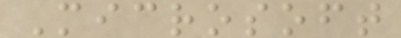Microsoft
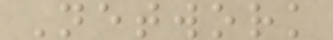Network
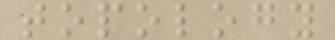topology
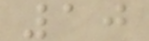10
